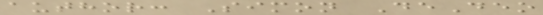author: Simon DeDeo
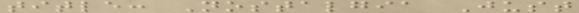title: Nostalgia Just
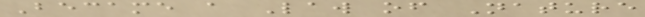Became a Law of Nature
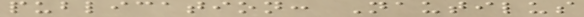publication: Nautilus
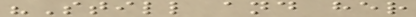"Still and her
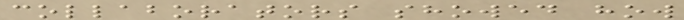collaborators showed how
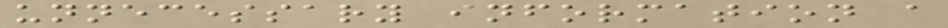unnecessary information a
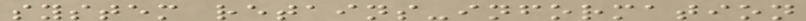system retains-information
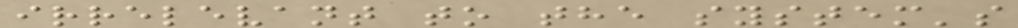irrelevant to the system's
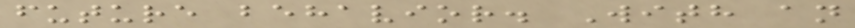future behavior. With an
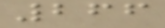266
